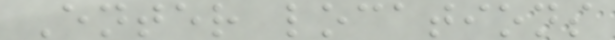Enter locations
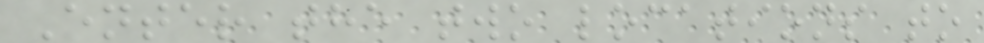Enter the two locations to
